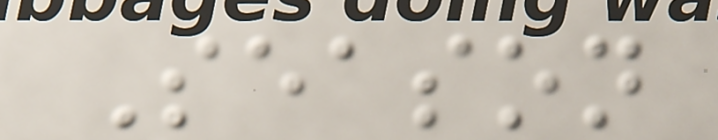Season
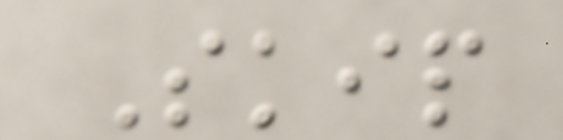Skip
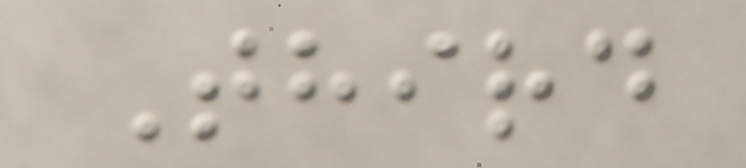Third
